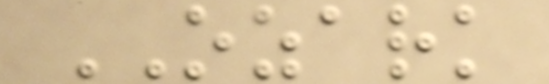OZARK
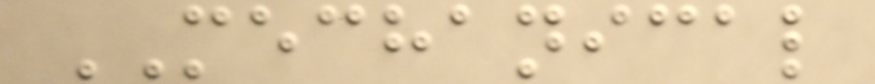MECHANICAL
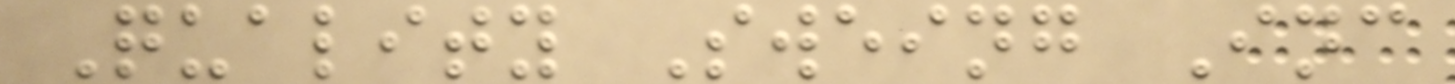Quality Sweing Inc
